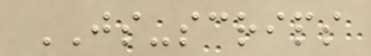JS-scrips
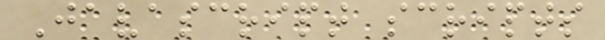Javascript scripts
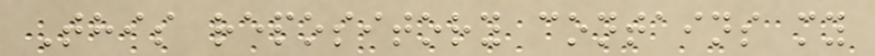This repository contains my
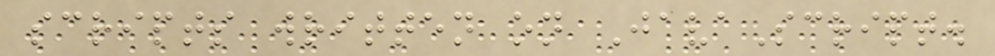scripts written on JavaScript.
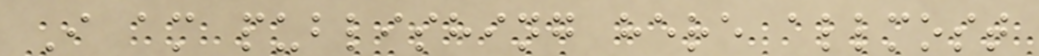I am publishing here allmost
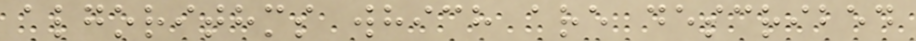algorithms which are described
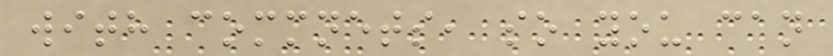with commnets, so you can
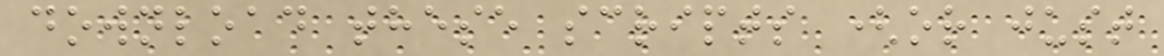download these scripts (or just
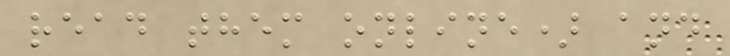read them online) and
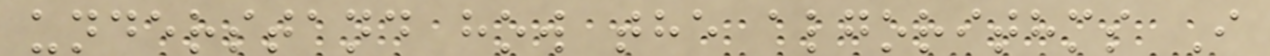understand how the algorithms I
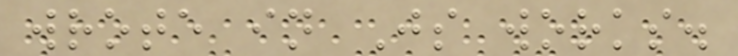wrote in Js works.
